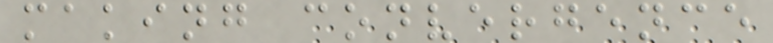making convergence
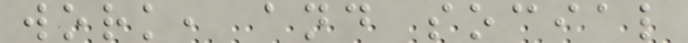work, and social
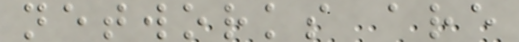networks are
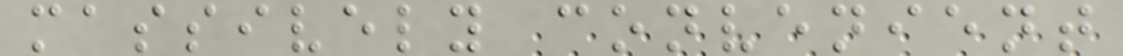massively convenient
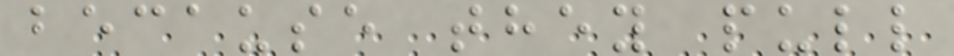because they pull
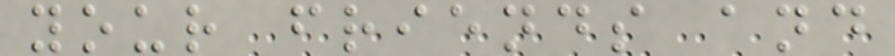your friends and
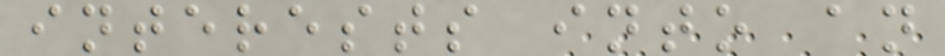interests into an
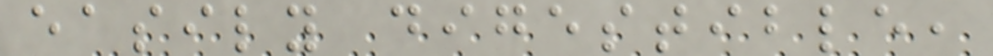easily digestible,
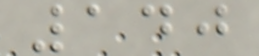140
